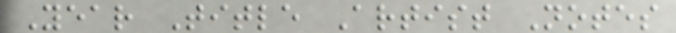Year Title Artist Notes
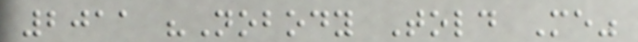2011 "Nobody Told Me"
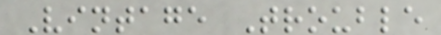Vintage Trouble
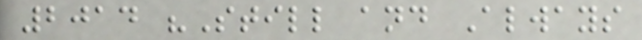2014 "Still and Always
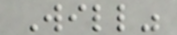Will"
